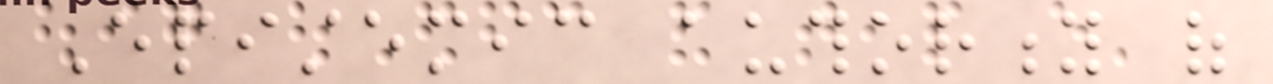Epistemic authority of
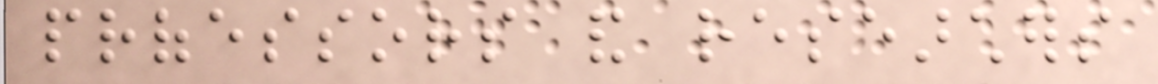professors and researchers
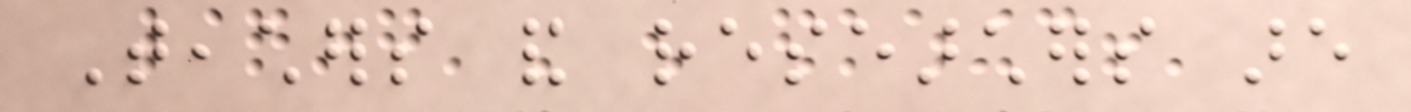Teachers and researchers are
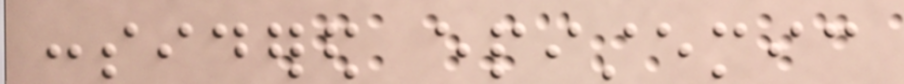considered epistemic
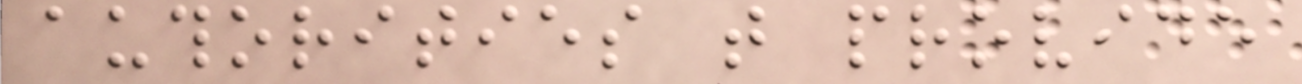authorities that provide
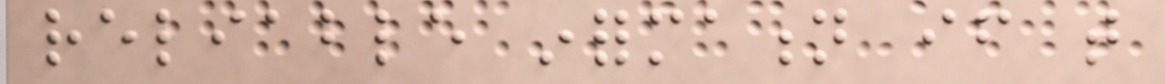reliable information if that
